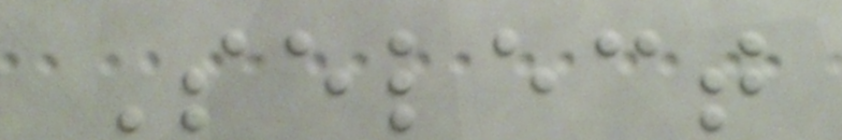Select
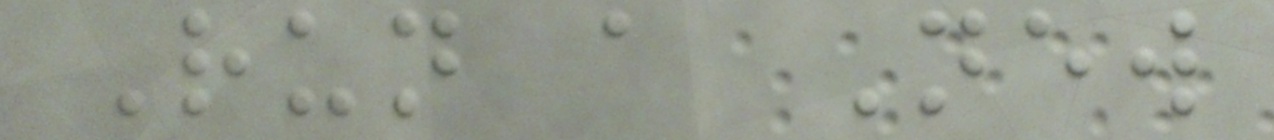Run a New
